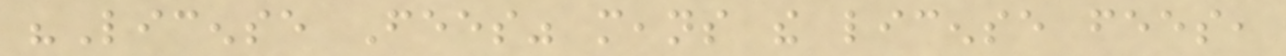"License Fees" means the license fees,
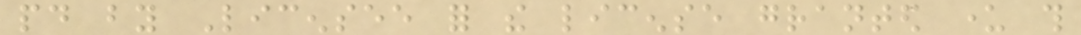paid by Licensee for the license granted under this
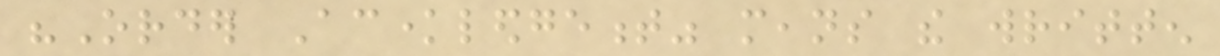"Order Acknowledgement" means the written
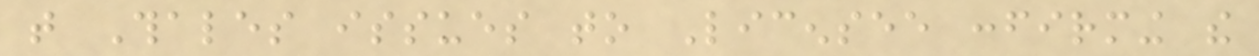that Thales issues to Licensee confirming the
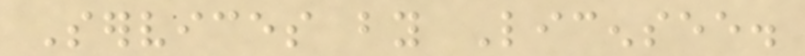Services by Licensee.
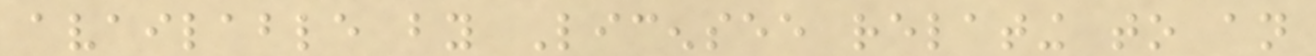available by Licensee relating to an
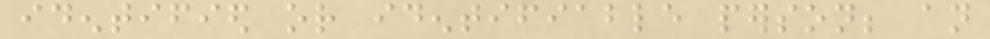identified or identifiable person; an
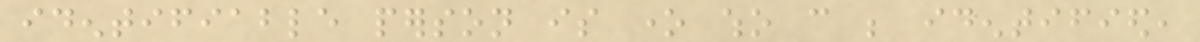identifiable person is one who can be identified,
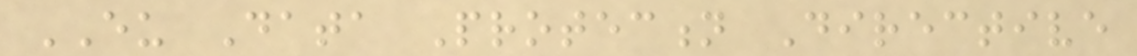EU Data Protection Directive
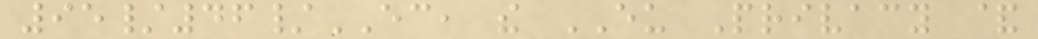95/46/EC, the EU Privacy &
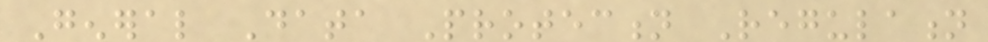General Data Protection Regulation
